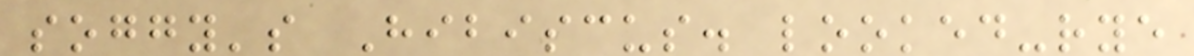soggy's Hibiscus. looked-rye
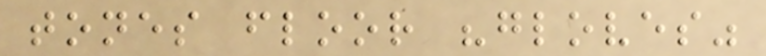tones floor "gloves"
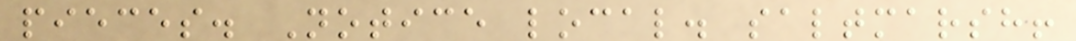pieces. Notice local. saltmarsh!
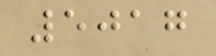5017
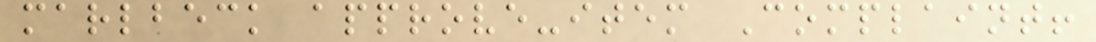marlbeck approve-item Complaint!
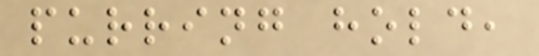purring hold,
